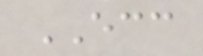ECC
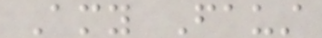Amy Faust
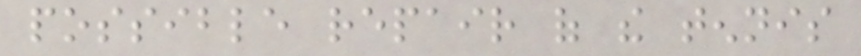possible repair of the tennis
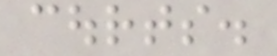courts.
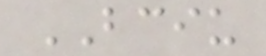BCIU
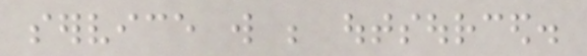service will be outsourced.
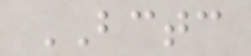BCTC
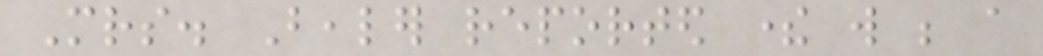Mrs. Bealer reported there will be a
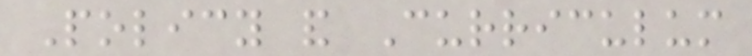Policy and Curriculum
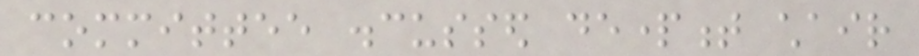committee discussed department chair
